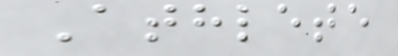Athlete
